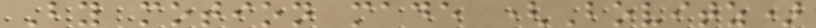By motion made (Bovitz)
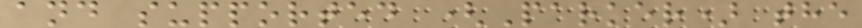and supported (Parker) the
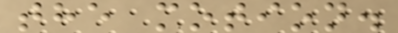the motion.
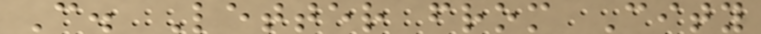C. Letter from City
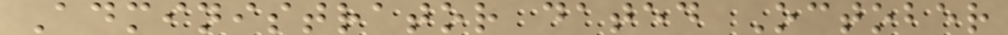Administrator dated October
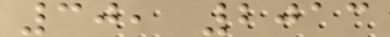30, 2013
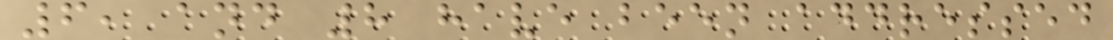6, and 8 have been addressed
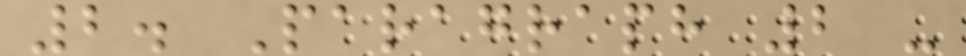2. Paragraph 2 -
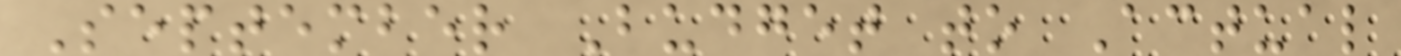September Budget to Actual
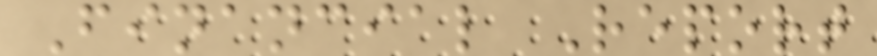Financial Report
